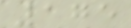175
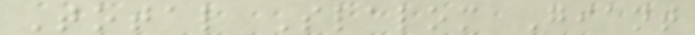Total Slalom Giant
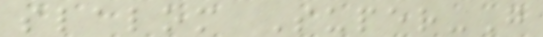slalom Super-G
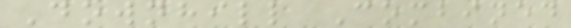Downhill Combined
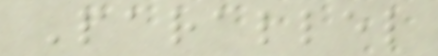Parallel
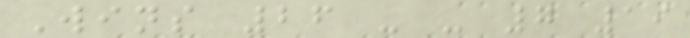Wins 26 - - 7 19
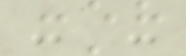- -
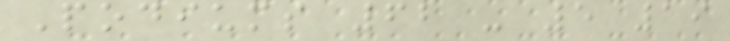Podiums 62 - 5 19
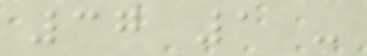37 1 -
